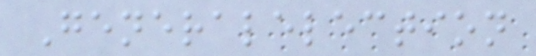Generalelection
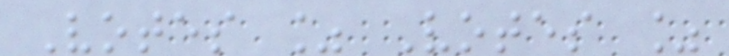Votes % Votes %
